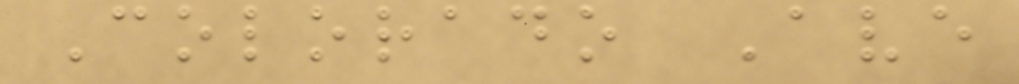Colorado Ave
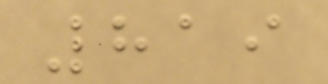819
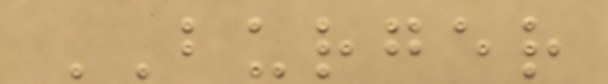BURGER
